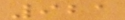921
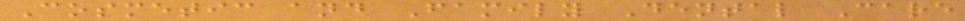Cosmetic and Family Dental Care
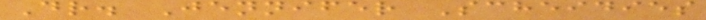Dr. Jennifer Scheidies
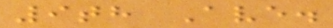9th Ave.
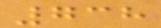738
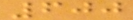600
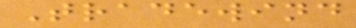Tradewind
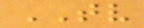TV
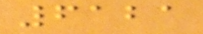6121
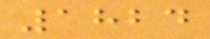1824
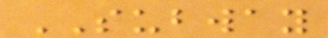SUBWAY
